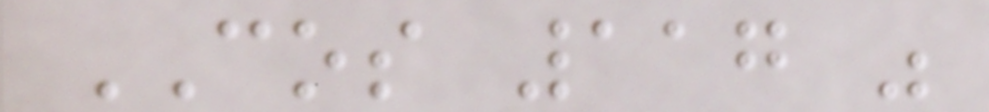COS 117 "
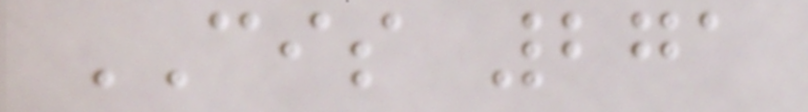CIS 271
